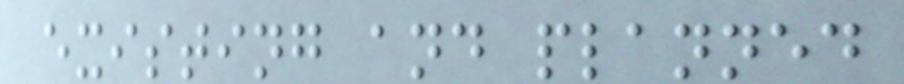existing and planned
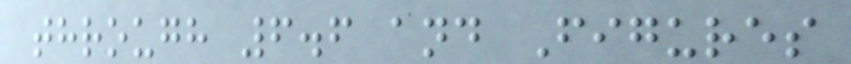through 6.6 and Figures
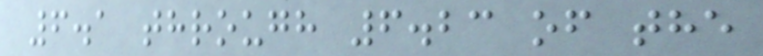6.1 through 6.23 of the
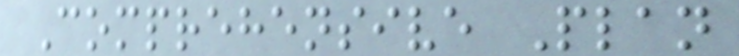Comprehensive Plan
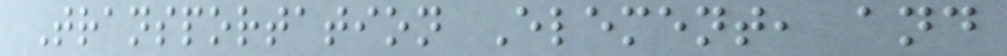Transportation Element, and
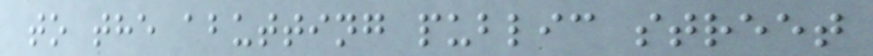to the abutting public street
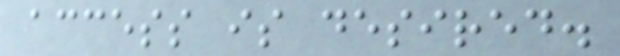access is desired.
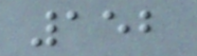152
